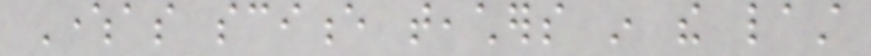Whereas science teachers in the last
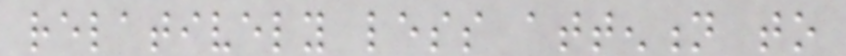relatively less attention to
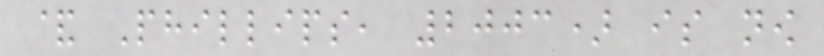& Phillips, 2003) is now
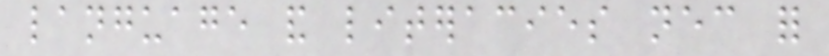language and literacies necessary for
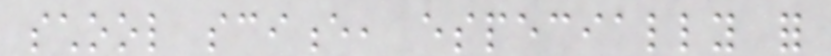school science, especially for
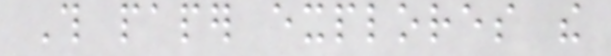This paper explores the
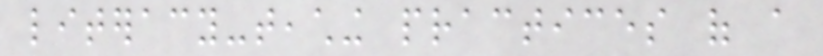literacy-teaching practices of a
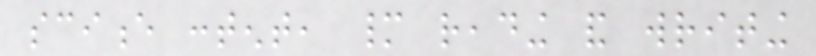science content, many reading and writing
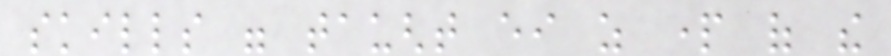skills were taught either as part of the
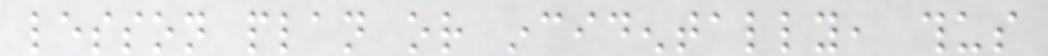lesson plan or incidentally, thus
